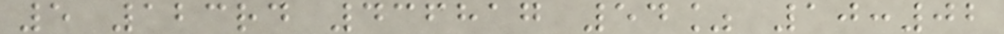5 123rd 436817 54% 10:02
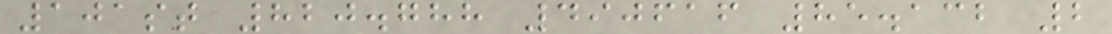101st 820.788 490616 85.132 2
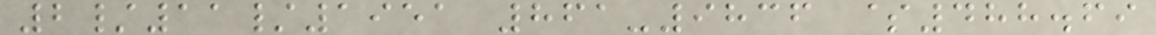2/11/1951 861-9836 $488.69
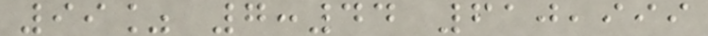99% 7:44 610,999
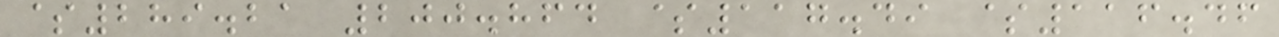$289.21 200.864 $117.49 $116.46
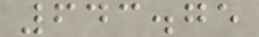643.75
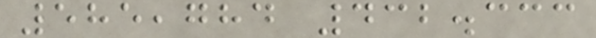585,784 432.333
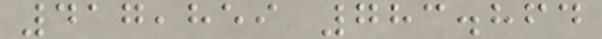417,859 783.864
